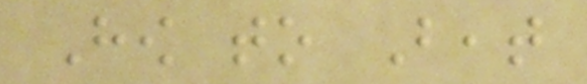How to Beat
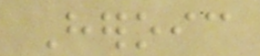Heroic
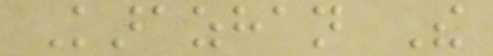Karazhan The
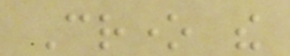Crone the
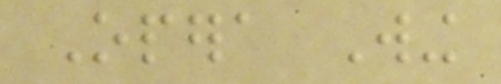Opera Wing
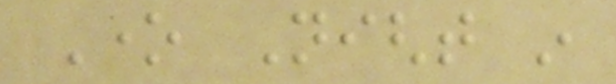One Night in
